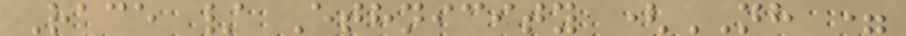Race / Ethnicity (NH =
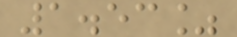1.53%
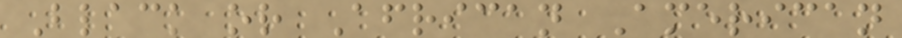Black or African American
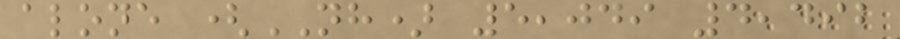alone (NH) 5,049 4,492
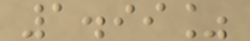1.99%
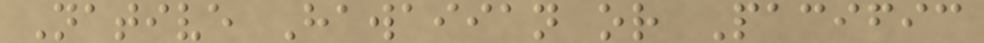Native Hawaiian or Pacific
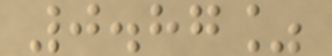0.87%
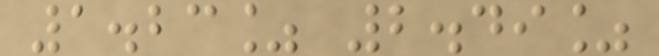1.23% 2.49%
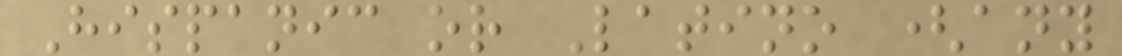Hispanic or Latino (any
